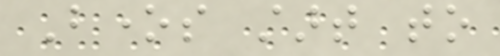Bones start to
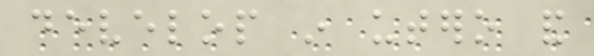develop in utero and
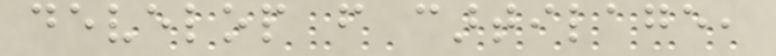develop from cartilage,
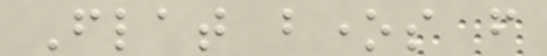Flat bones from
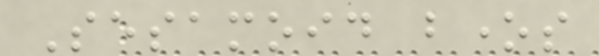Sesamoid bones
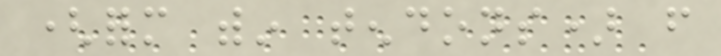(form within tendons) from
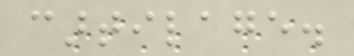cartilage.
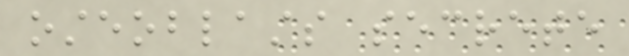osteoblasts secrete
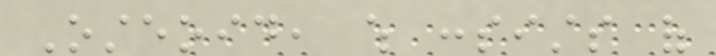Osteoid, which consists of
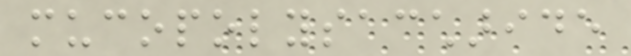mucopolysaccharide
